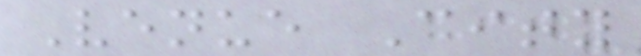Venue City
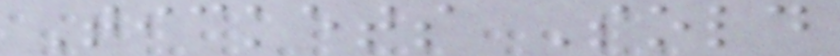Tickets Sold
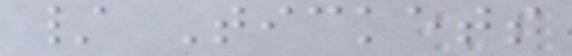/ Tickets
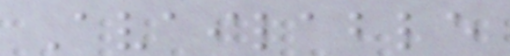Available
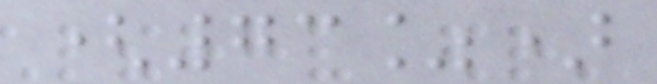(73%)
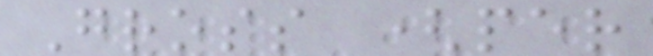Gross (per
